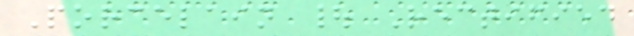Porcelain | Rectified
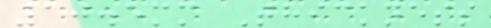10.5mm Thickness
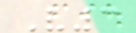V3
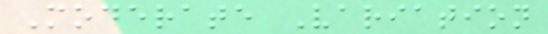Moderate Variation
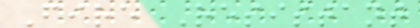Fire Resistant
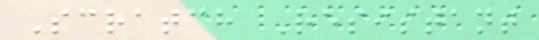Scratch Resistant
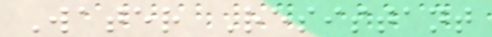Water Resistant
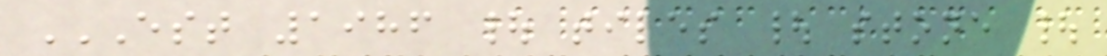EST 1986 | TILES | STONE |
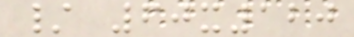/ 60x120
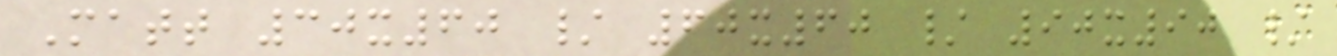Matt 30x60 / 60x60 / 90x90 /
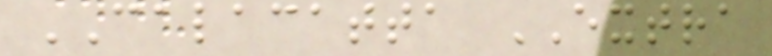CALACATTA EXTRA
